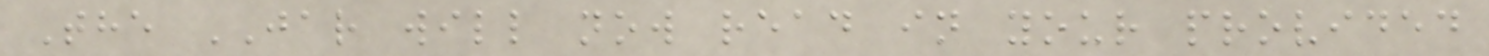The JAR will now read in your provided
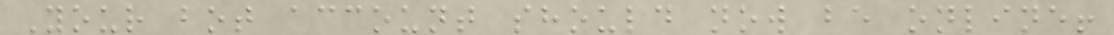Your bot account should now be online!
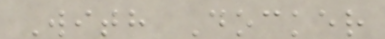With Docker
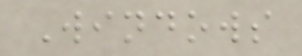Windows
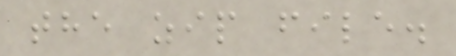the zip file.
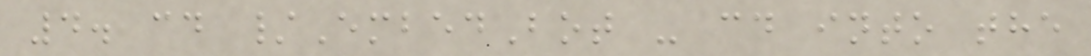4. cd /EmbedBot - cd into the
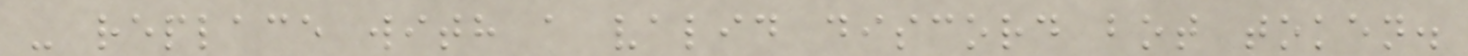- replace with a valid discord bot token.
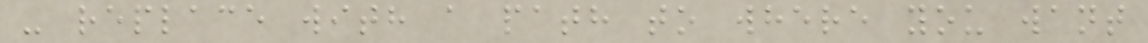- replace with a path to where you want
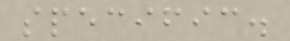specific.
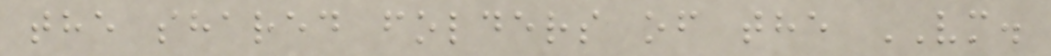the shared folders of the VM.
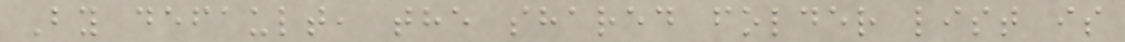By default, the shared folder list is
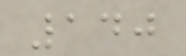140
